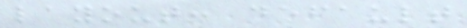layout: default
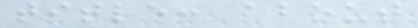title: about
